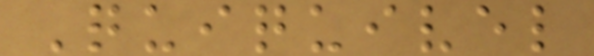Quiquivel
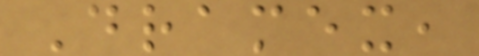Dramex,
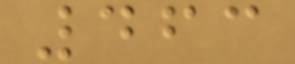463
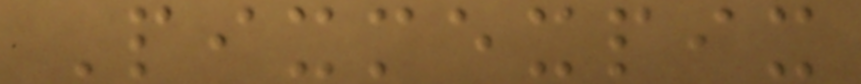Pixmexpix
